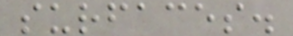surfaces.
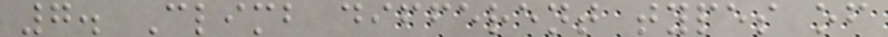7. Climb different types of
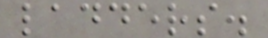ladders.
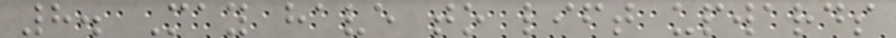8. May have to lift upwards
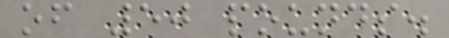of 50 pounds.
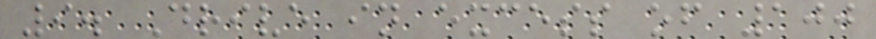9. Drive in excess of 100
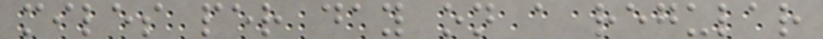miles per day on a regular
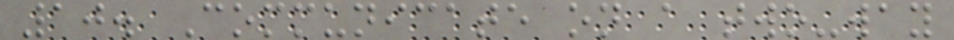10. Communicate on a two-way
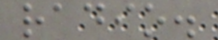radio.
